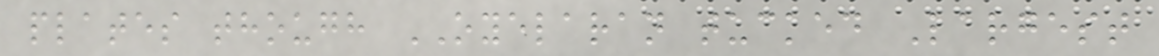plates though OYELARAN tucked Largest
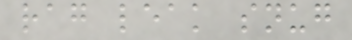rag leak snug
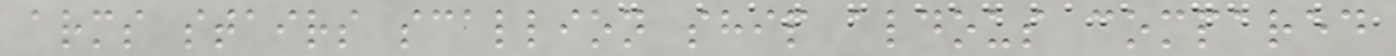arms stairs scallion ship aldous compared
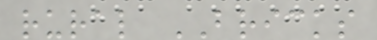rural BRICKS
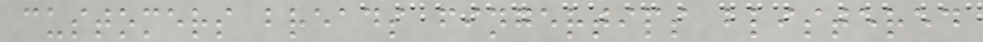customers breads fingertips blistered
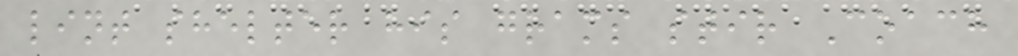lint shelter his grams stir Coach
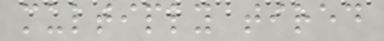multiply tired
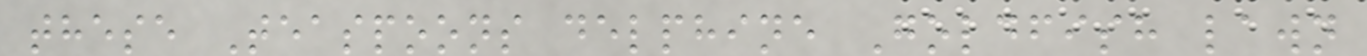these Teaspoons delphine Goldfish lawn
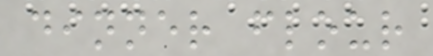dinner flour
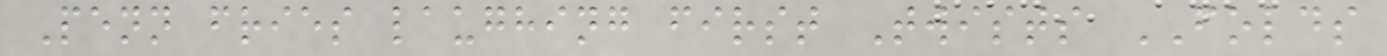Penn fries laughing first Twists FOLDS
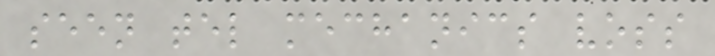seen tel mechanics voss
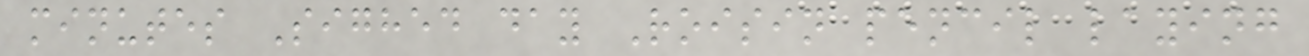minutes Sighed day Roisin pencil laying
